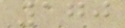170
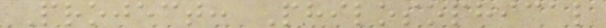Project: Philosophical
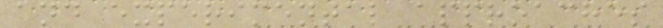and experimental approaches
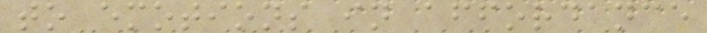to emotions in affordance
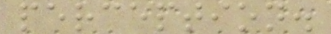perception.
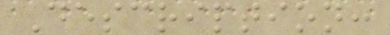Description:
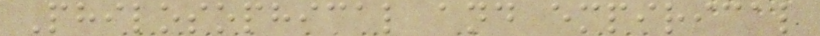Philosophical and empirical
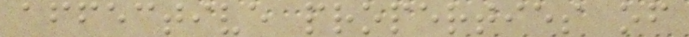affective properties of
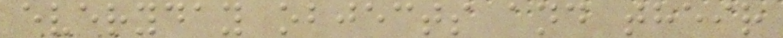everyday objects and their
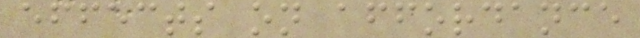effects on affordance
